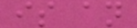is an
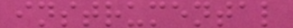instrumental
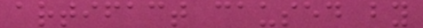artifact caused by
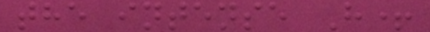the intense H+
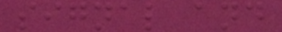signal and
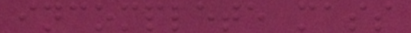incomplete mass
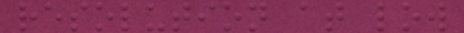resolution at low
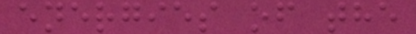energies of the
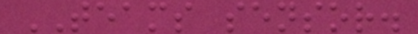TEAMS sensor.
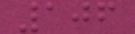106
